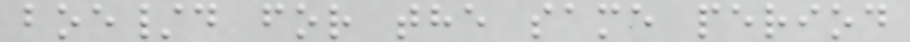boe/d for the same period
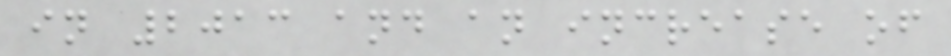in 2013 and an increase of
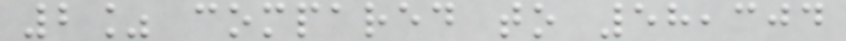2% compared to 58,304
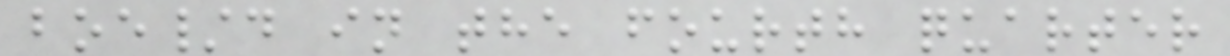boe/d in the fourth quarter
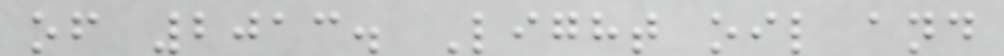of 2013. Light oil and
